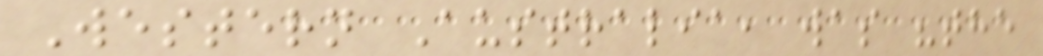Western Australia, was "the
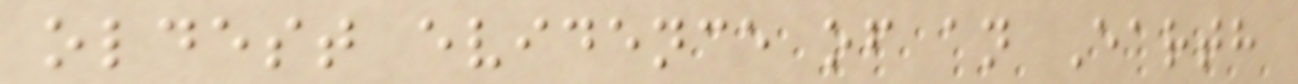oldest evidence of an Earth
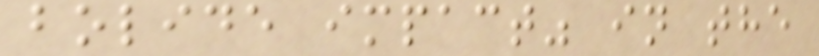bolide impact" in the
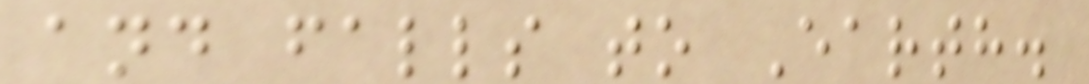and falls to Earth.
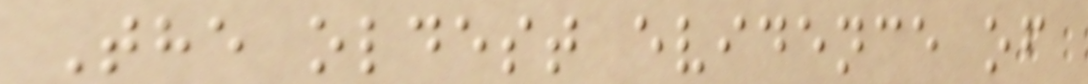The oldest evidence of
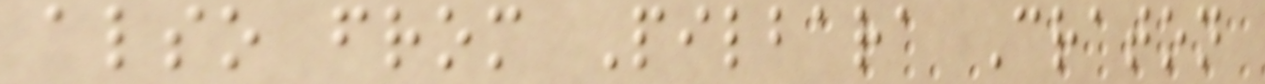also from Pilbara Craton
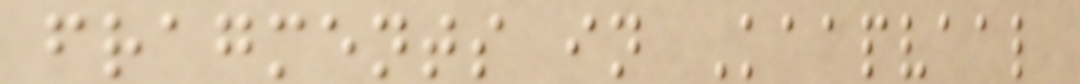fragments in Kaapvaal
